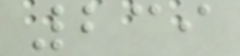239
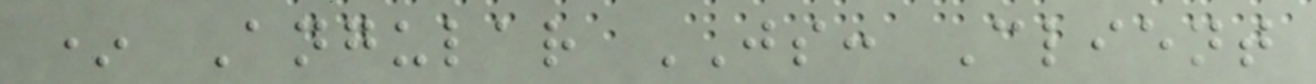* Angular JS: Client
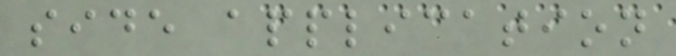side application
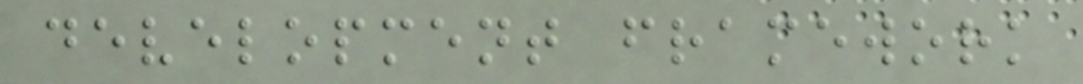development framework
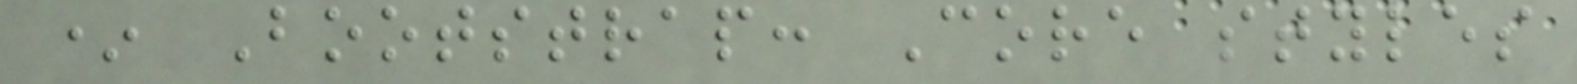* Bootstrap: Core styles
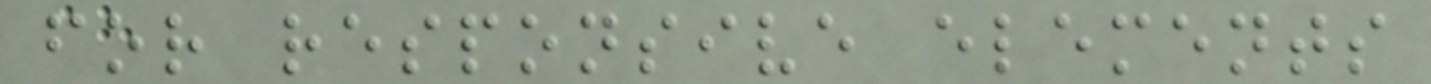for responsive elements
